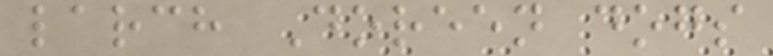larch Doreen dogs
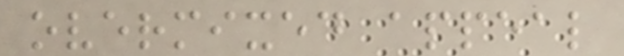overmixed appeal
